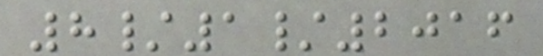8/1/2016
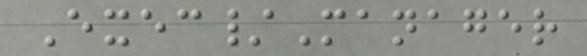Exec/Manager
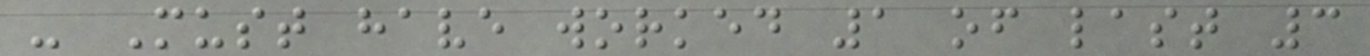- Must have worked 1 of last 3
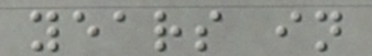years in
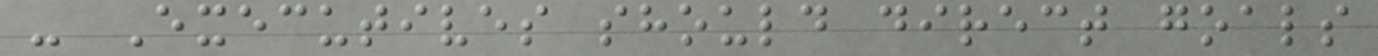- Executives should direct goals
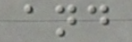and
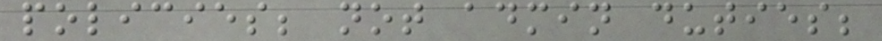policies; not admin duties;
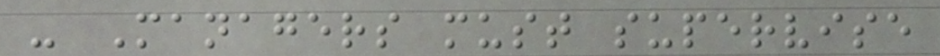- Managers must supervise
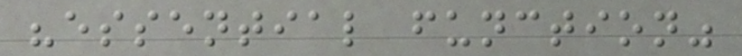"essential function"
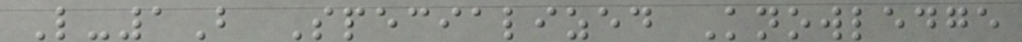L-1B Specialized Knowledge
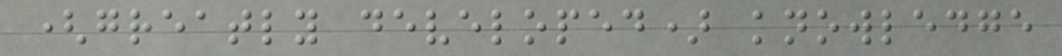(greatly developed) knowledge
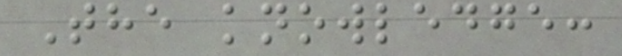The knowledge:
